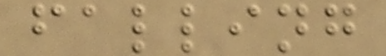falling
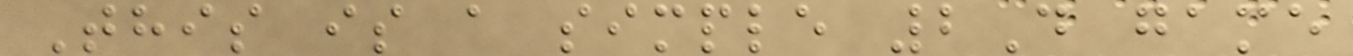This is a simple 2D game
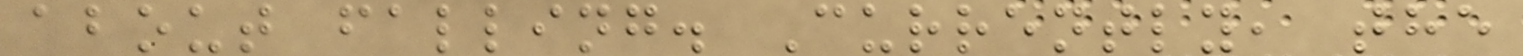about falling. Currently, the
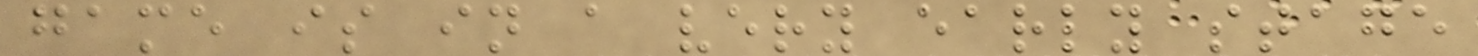game is in a very early stage
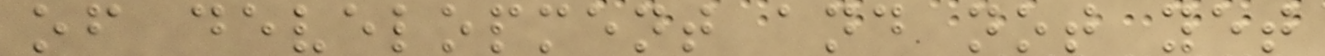of development and not yet
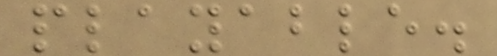playable.
